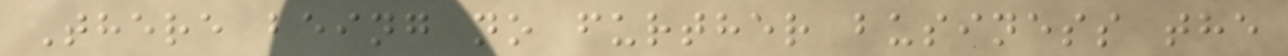There being no further business the
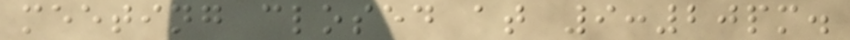meeting closed at 9:20pm.
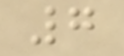7
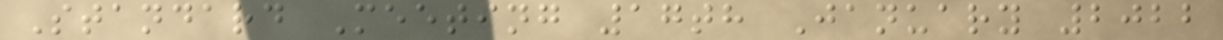Standard Meeting 17th January 2022
